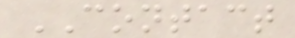CONTACT
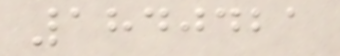1840421
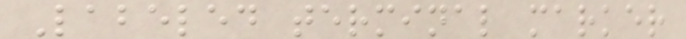Labeled terminal marker
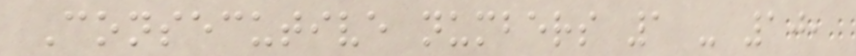Consecutive numbers 1 - 10,
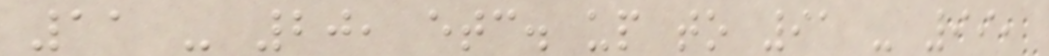11 - 20, etc. up to 91 - 99,
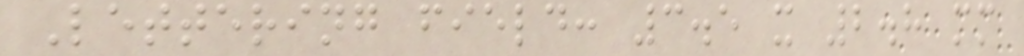Lettering field: 3.5 x 2.8 mm
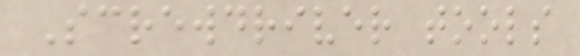Screwdriver tools
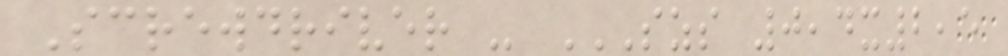Screwdriver - SZS 0,4X2,5
